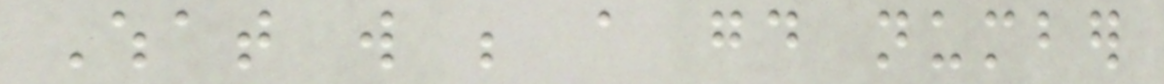What will be a good number
